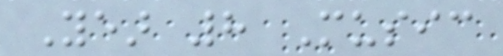Year 8 Music
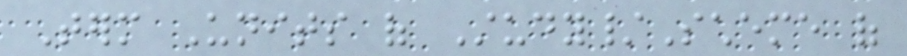Term Units of Study/Scheme of
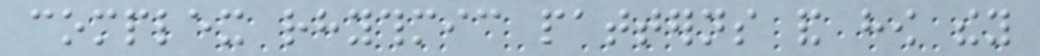complex rhythmic patterns and how they
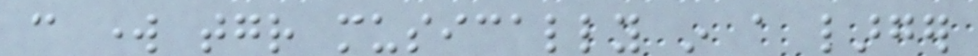can work together musically in a larger
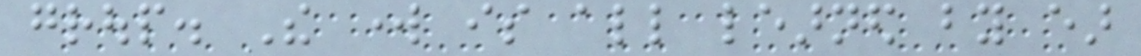group. The work is all learned by ear
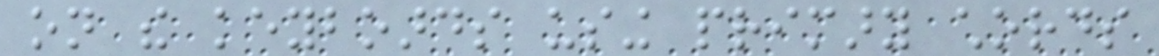on the keyboards using primary chords
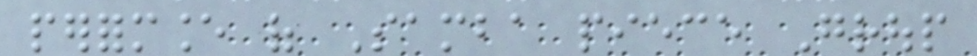performance of Samba piece Group
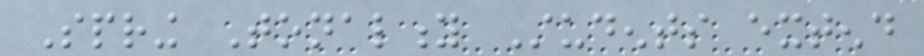Spring Tonality Students extend
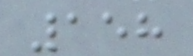158
